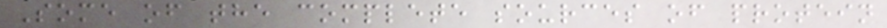Some of the complete sources of protein
